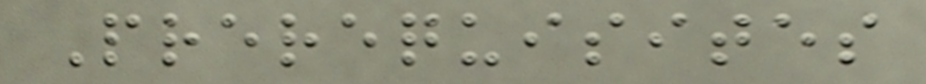Prerequisites
